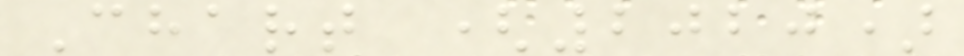Chart (2020)
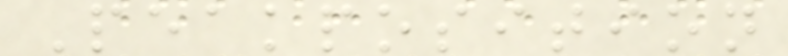Peakposition
